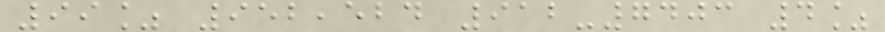99% 952,524 912-7403 4%
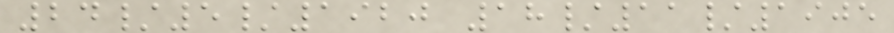24/5/1920 18/11/1905
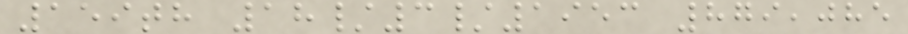159th 18/3/1953 879,085
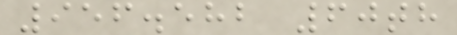956.582 60th
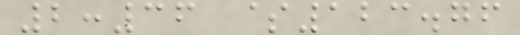2:36 $123.76
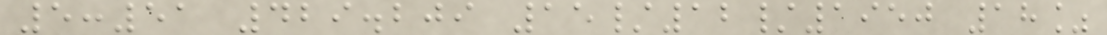5:51 429.209 15/12/1950 18%
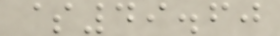$49.60
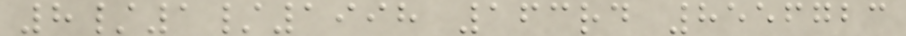8/1/1998 163rd 8556723
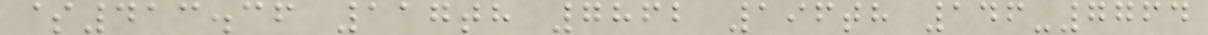$413.36 117th 7862 196th 146-7764
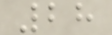28
